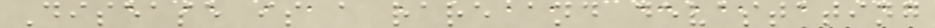Disease is a rare and devastating
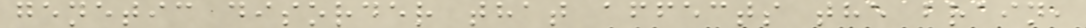genetic disorder that affects the brain,
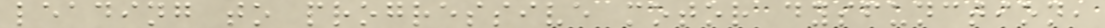leading to progressive motor dysfunction,
